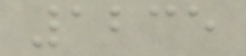1235
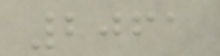2061
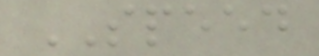SPEED
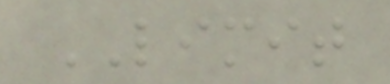LIMIT
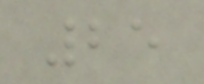25
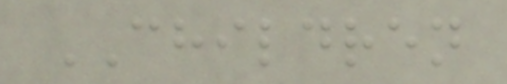CHILDREN
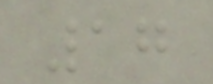17
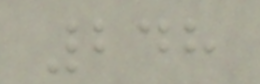248
